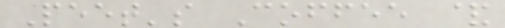Peet's Coffee &
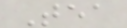Tea
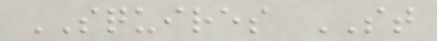SQUIRES ST
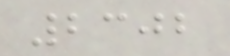2302
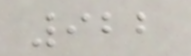922
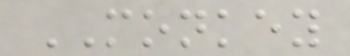MONKEY
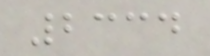2334
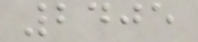2405
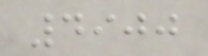4900
